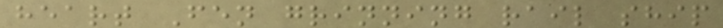heart Fen grinning rail ship
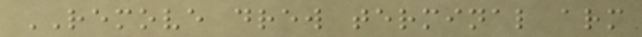REMOVE drew terminal arm
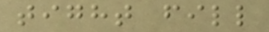tight fill
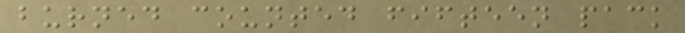burned counted fifteen pack
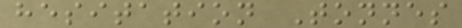hesitation Tonnes
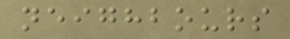neighbours
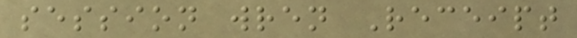session wren Receipt
